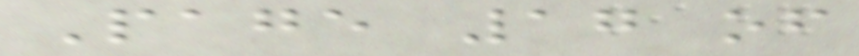Page 17 of
